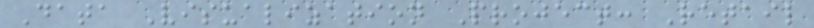Data Visualization Project: Retail
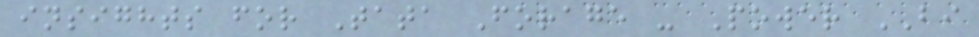insights for Tata Forage - Power BI
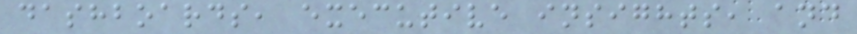dashboards, executive insights, and
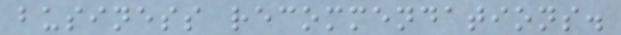business recommendations.
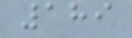189
